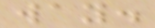way.
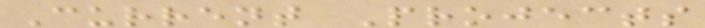Current Projects
